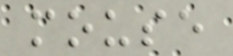mouse
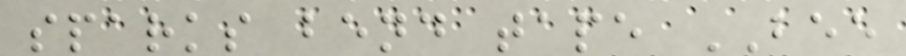sparks bend tape BEE
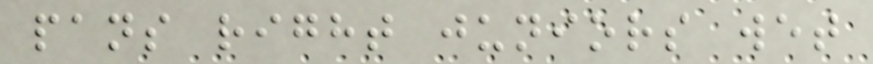pans right juniors wet
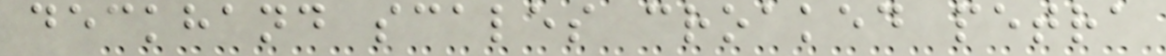deckhand scales croaked petra
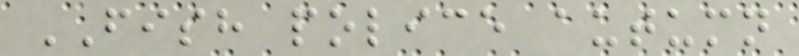FISH police autumn
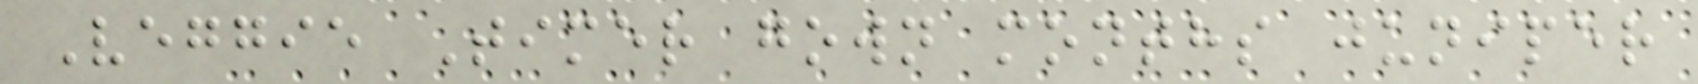Veggie Timer gown months juniper
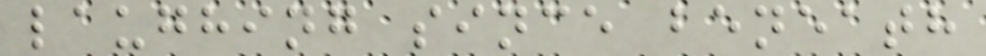laughing since beneath
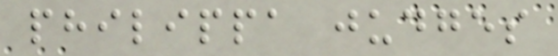philippa judges
